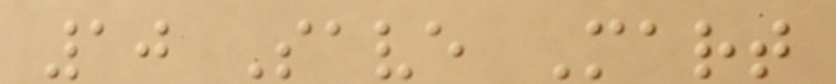10 Save Mart
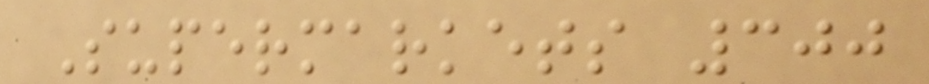Supermarkets 300
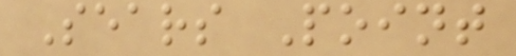Sears Point
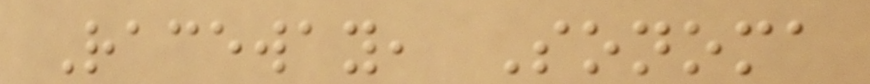Raceway, Sonoma
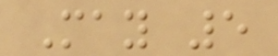May 5
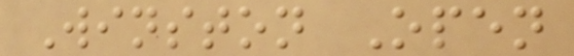Winston Open
